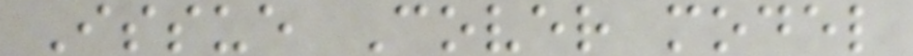Issue Cover model
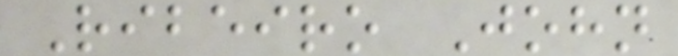Ribeiro John
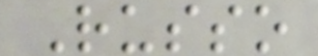Russo
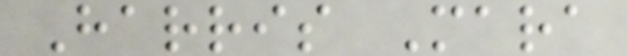Harris Mara
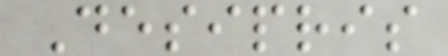Desipris
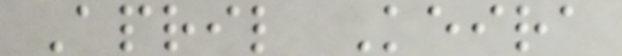April Keira
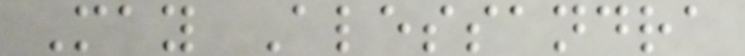May Alessandra
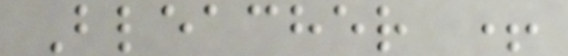Bleacher +
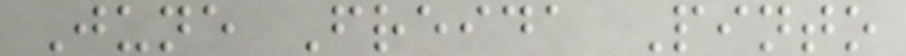June Freida Pinto
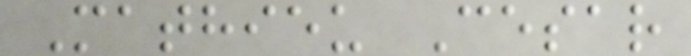Mathieu Cesar
